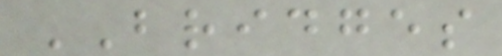BRIDGES
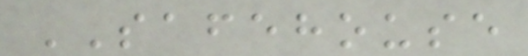SAFEHOUSE
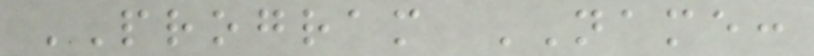PROGRAM NAME:
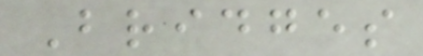Bridges
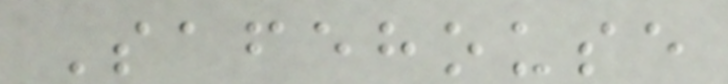Safehouse
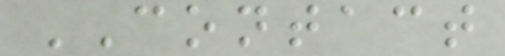CONTACT
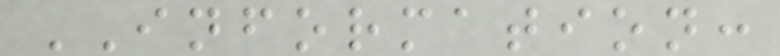INFORMATION:
